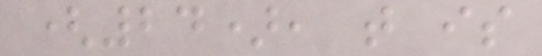(24), that is
